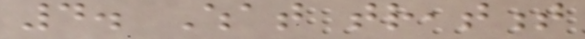4. What treatment
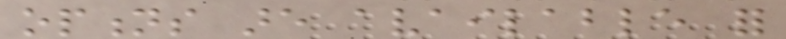options are available for
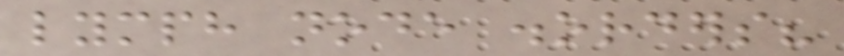lymph node disorders?
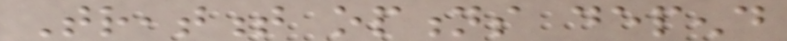Treatment options depend
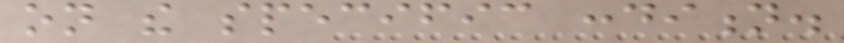on the specific condition.
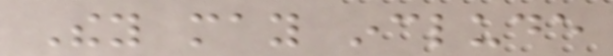They may include
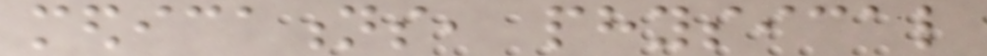medications, physical
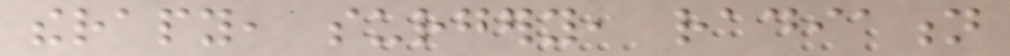therapy, surgery, radiation
